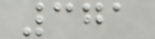371
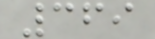369
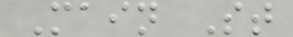Main St
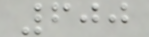600
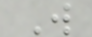W
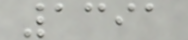1391
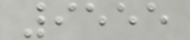9555
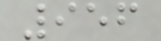956
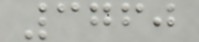3760
